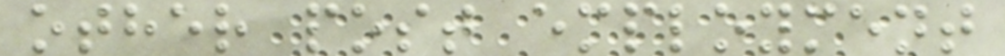other post employment
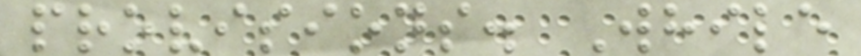provisions. While
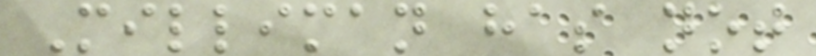Milliman has not
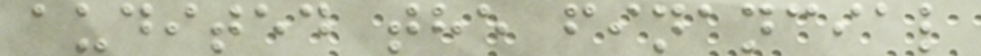audited the financial
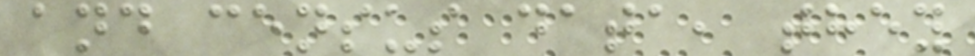and census data, they
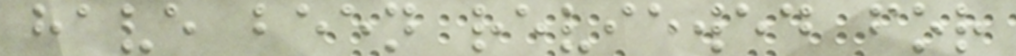have been reviewed for
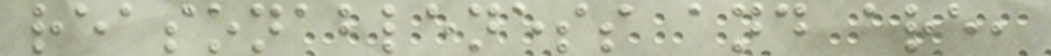reasonableness and are,
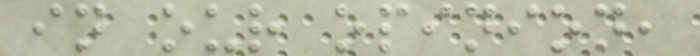in our opinion,
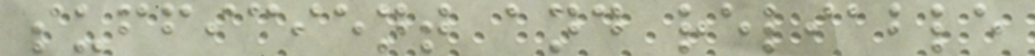sufficient and reliable
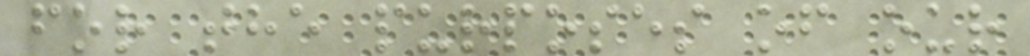for the purposes of our
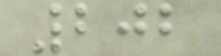202
